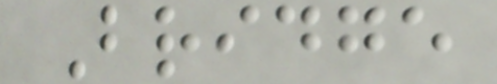Bridge
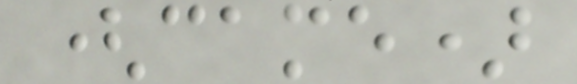(came)
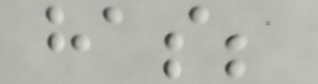has;
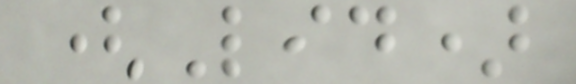(Lid)
